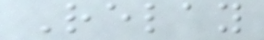Relay
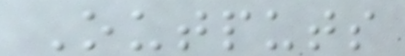Outputs
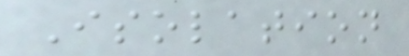Isolation
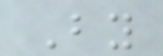By
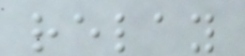relay
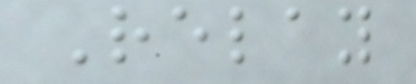Relay
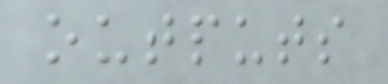outputs
